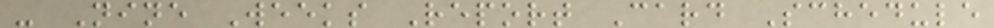- Nine Weeks Report Card Schedule
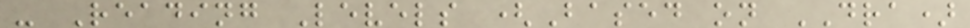- Reading Levels (Based on DRA)
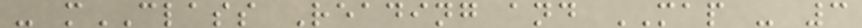- mCLASS Reading and MAP - 3
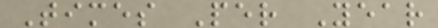Times Per Year
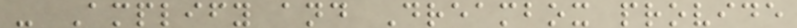- Amplify and Dreambox provide
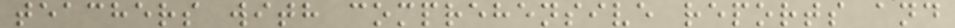teachers with comprehensive reports and
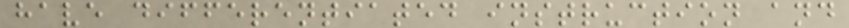have differentiated instruction and
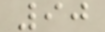90
